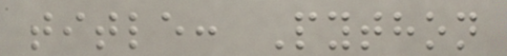title: Python
